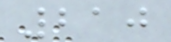210
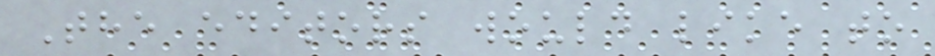The editors would like to
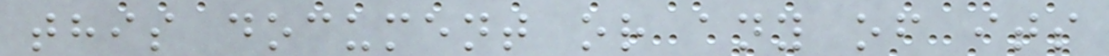this document or any of its
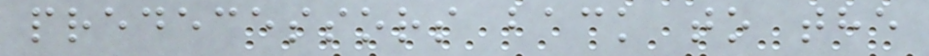predecessors back to the
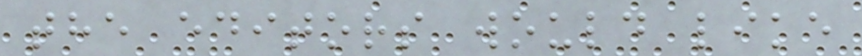the editors would like
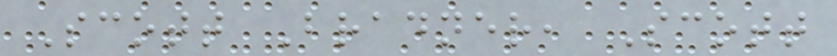Scott Bradner, Scott
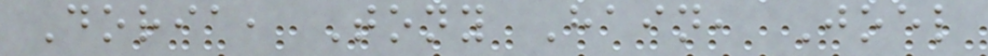Doria, Tony Hain, Joel
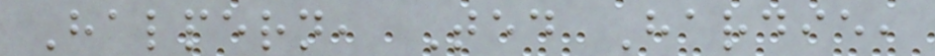Halpern, Ted Hardie,
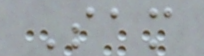Sam
